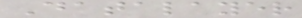Datalayer
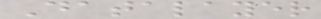Datalayer
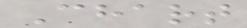Chart
